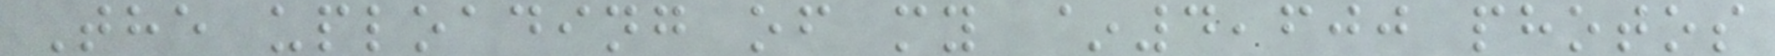The uploading of my ~4,600 photos
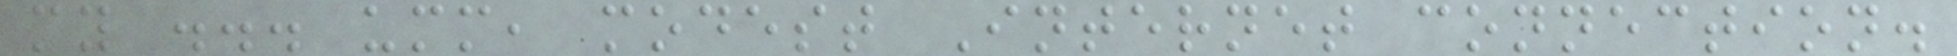my ... umm, modest Internet connection.
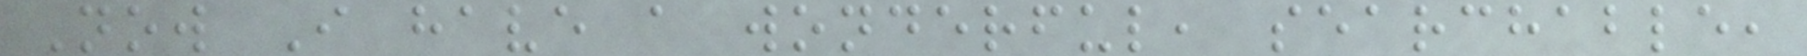Now I have a wonderful, searchable,
